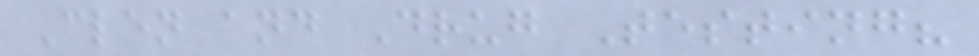Clen and Drug Testing?
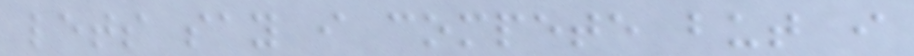lets say i compete but i
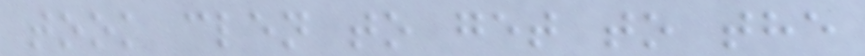took clen to get to the
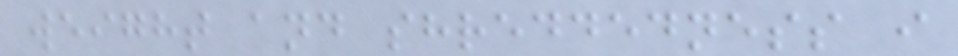weight and shreddedness i
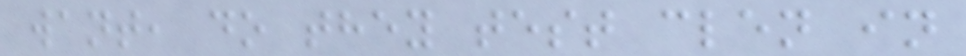want, do they test clen in
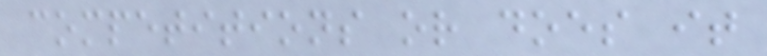competitions or does it
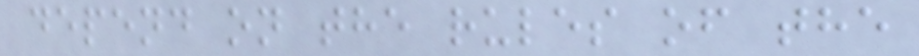depend on the rules of the
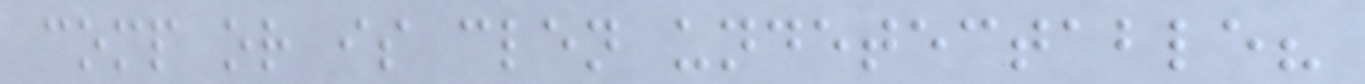comp or is clen undetectable?
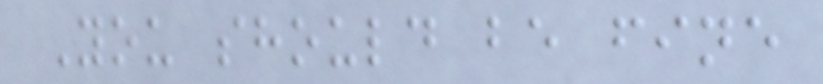You should be fine
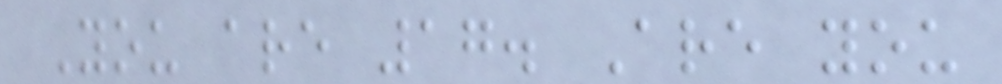You are 17. Are you
